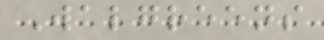Walgreens
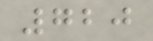720
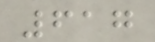617
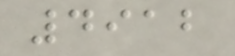4912
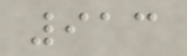913
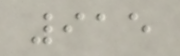915
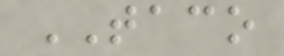TACO
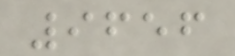9656
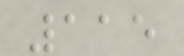115
